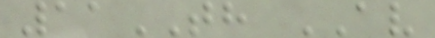11TH AV
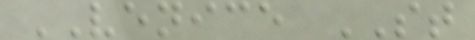VENICE ST
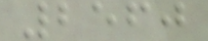2560
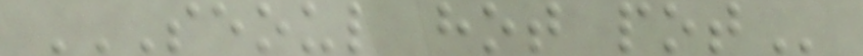SEOUL HOT POT
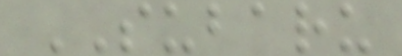SUBARU
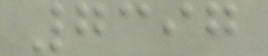7397
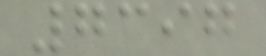7397
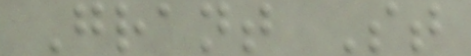Grant St
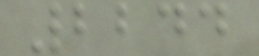2244
